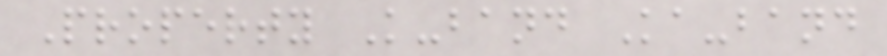Property K-band Ka-band
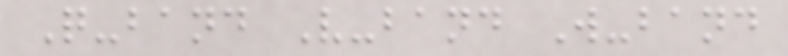Q-band V-band W-band
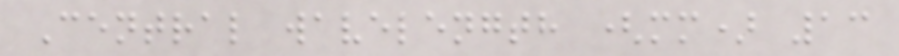Central wavelength (mm) 13
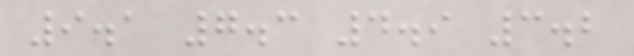9.1 7.3 4.9 3.2
